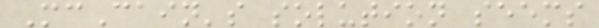McCain's solution seems
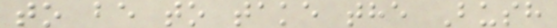to be to take the Bush
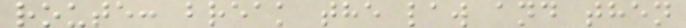route: break the law and then
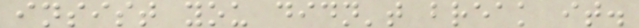insist you didn't break it.
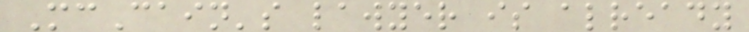McCain's lawyer is already
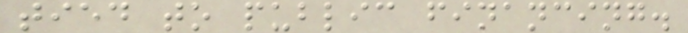tied to public financing.
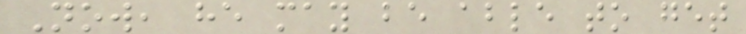Now, he may be able to get
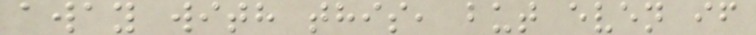away with this, but even if
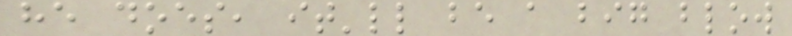he does, it'll be a big blow
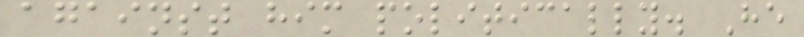against him politically. He
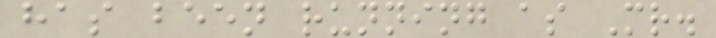has been running as Mr.
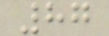87
